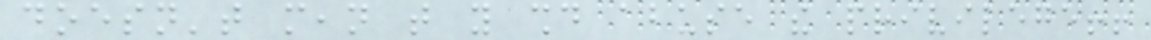doesn't mean that you should abuse the privilege!!
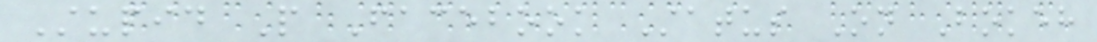Stupid People Facebook Status On Bokeh
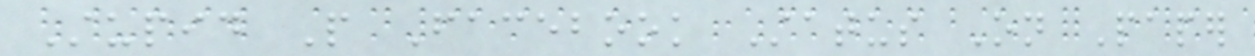Stupid People Facebook Status On Paper
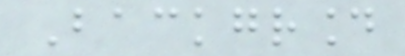Background
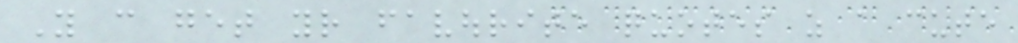You can get your favourite quotes as a cute
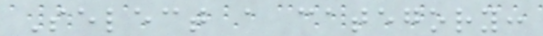Select a category:
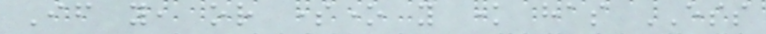If you, or someone you know has ESS
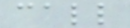call
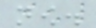now.
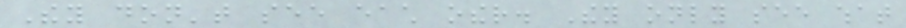They don't see each other. They only see what
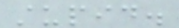stupid.
